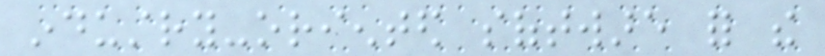industry-oriented software for the
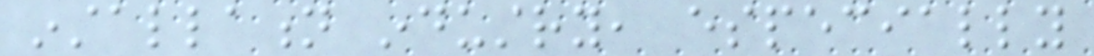installation industry, especially
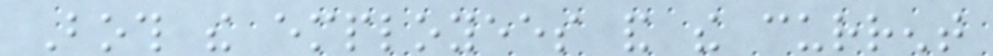Both the employees and the current
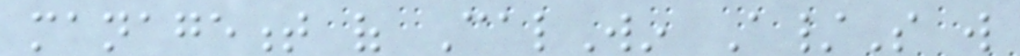management of CalWin A/S will
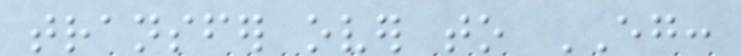transfer over to EG:
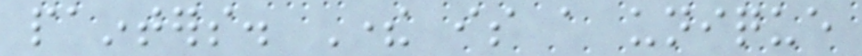painters. There is a unique
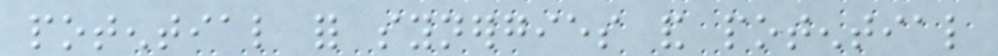potential for synergies and potential
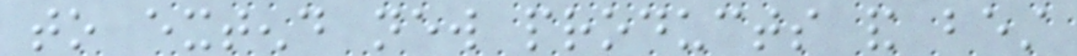to extend new products and best
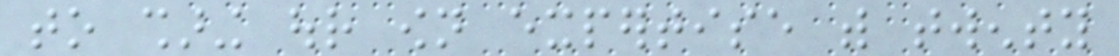to sharing our own expertise with twenty
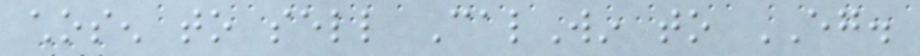chosen to sell CalWin to EG.
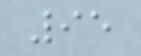95
